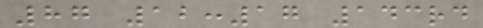87 12:17 143rd
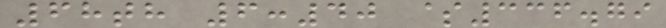68th 6:40 $336.79
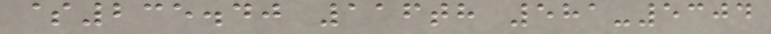$235.40 116th 581-5304
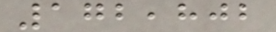172,802
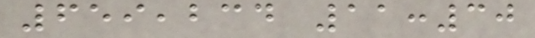659,234 11:30
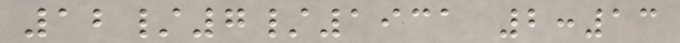12/7/1931 2:13
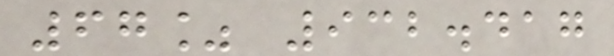67% 932.417
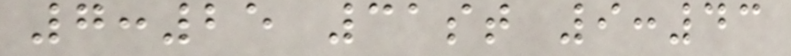7:25 31st 9:43
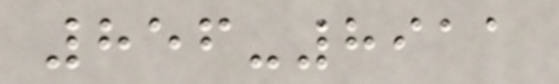856-8911
